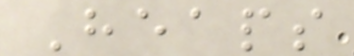Heaps
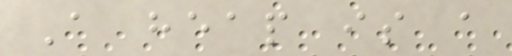A heap is a
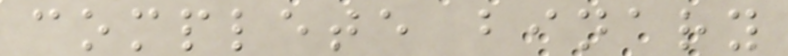complete binary
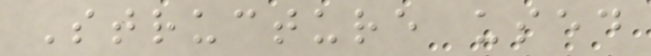Structure used
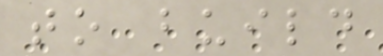to build
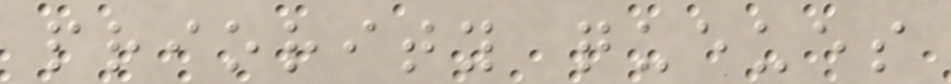priority queues
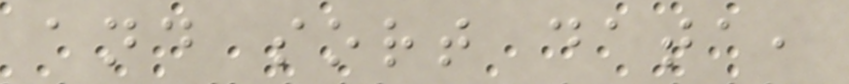and sort data,
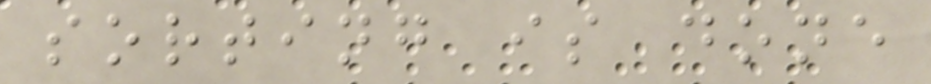sorting is done
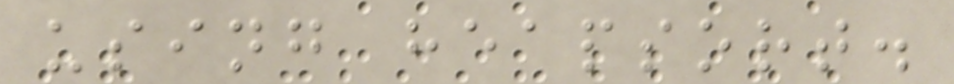using heapsort.
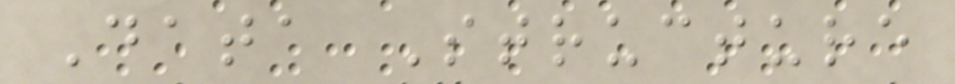Data Structure
